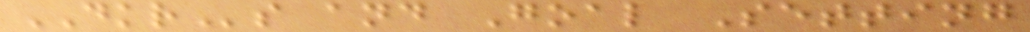DKRs and Goal Setting
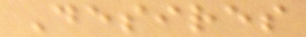Desires
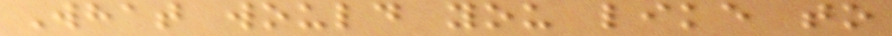What would you like to
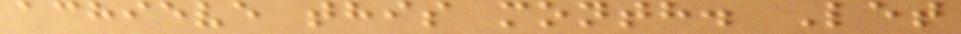achieve this month. Let
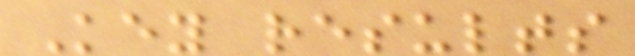Key results
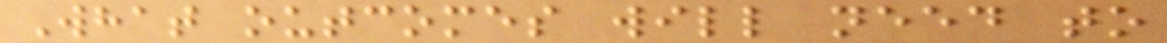What outcomes will need to
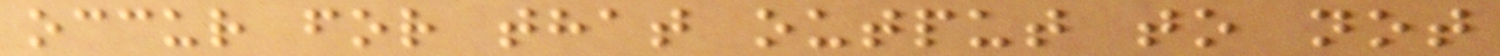occur for that output to not
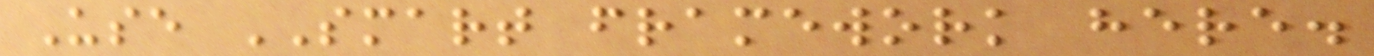Use SMART framework here.
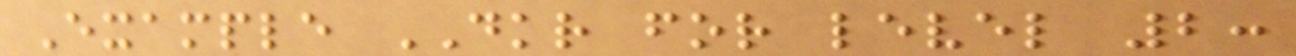Example DKR for level 2:
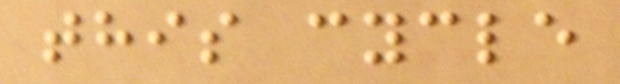this cycle
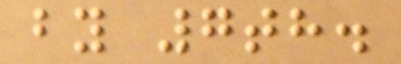by 7th.
